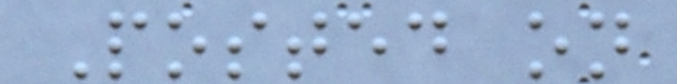Posted on
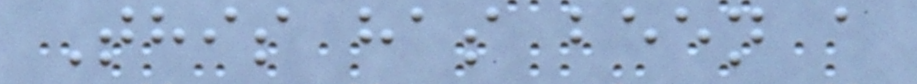This has been a
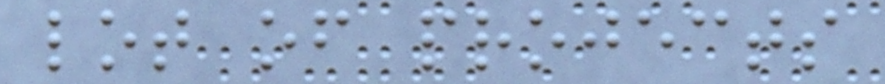lot of projects
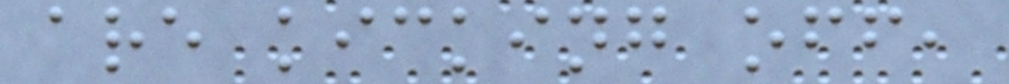are kicking off,
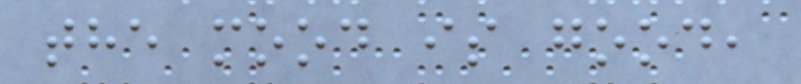the mood is good,
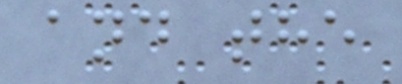and the
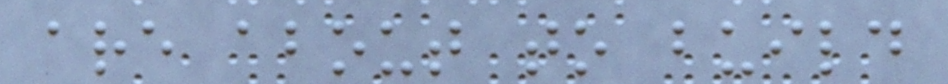are about to build
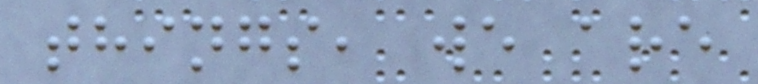things, we are
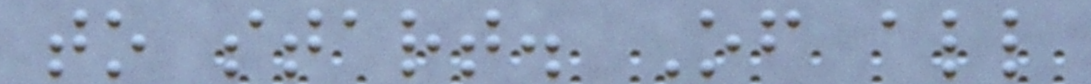to start. Of all
